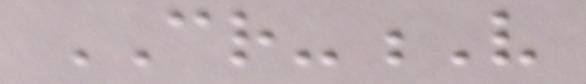CR-V
